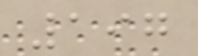197
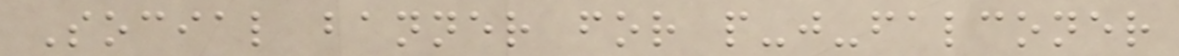Social banner for p-j-falconer
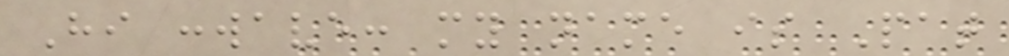Hi :wave: my name is Pat
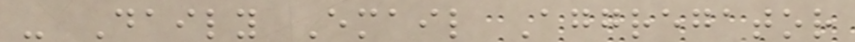- Daily Email Aggregator
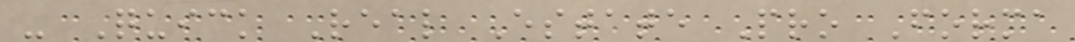- Quick Real Estate Pro Forma
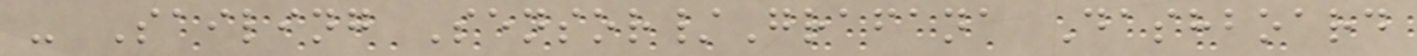- Sailing Sensor/Grafana Dashboard
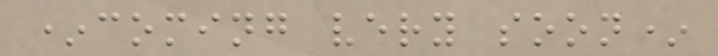*coming very soon*
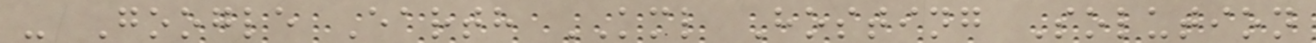- Google Earth KML Hosting Solution
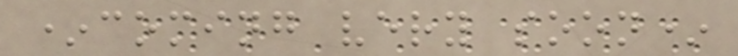*coming very soon*
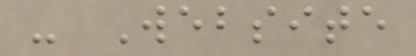- Website
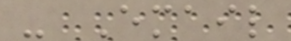- Email
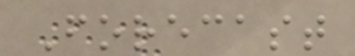Forecast
